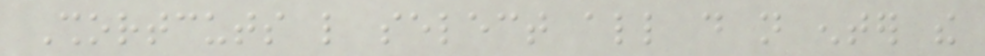Shortcuts like select all do not enter the
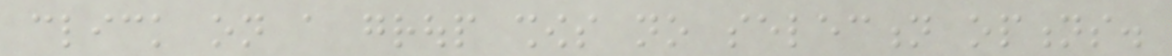click on a group shows no selection options.
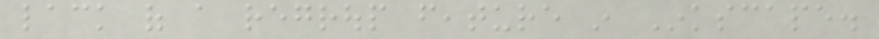lack of a regroup feature in Inkscape.
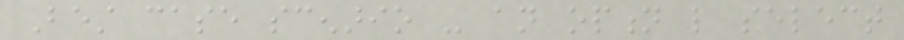Best case scenario - an option like select
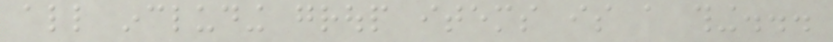all including group items is a thing...
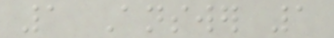1 Answer 1
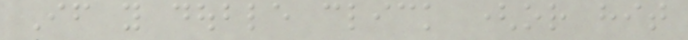If you double click (or hit
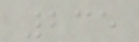235
